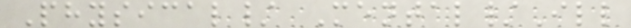Physical/ Mental/Ill
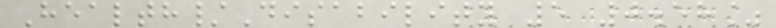Health/Disability 5 0.58%
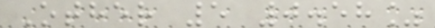Other 5 0.58%
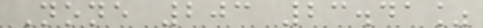None 203 23.41%
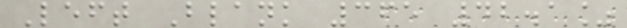Left Blank 365 42.1%
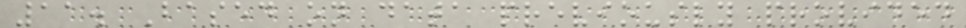11. Based on data previously provided
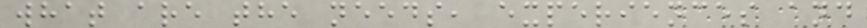what are the needs, experiences and
